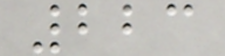223
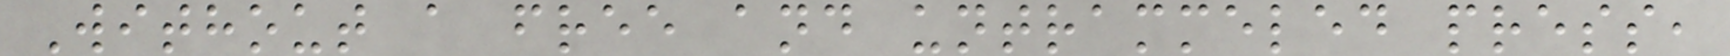Without a free and untrammeled press,
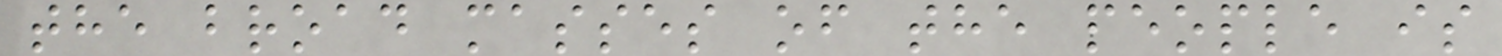the broad masses of the people is
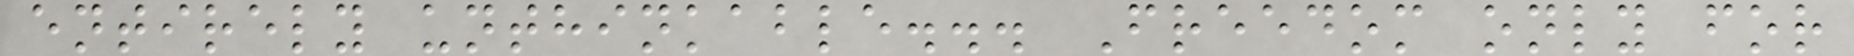entirely unthinkable... Freedom only for
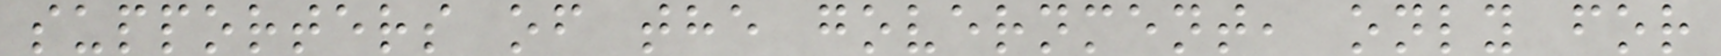supporters of the government, only for
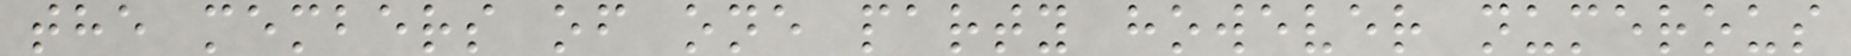the members of one party however numerous
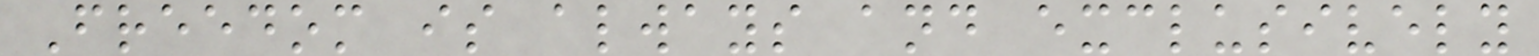Freedom is always and exclusively
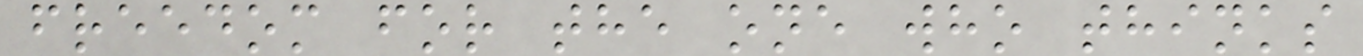freedom for the one who thinks
